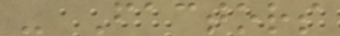- Factors
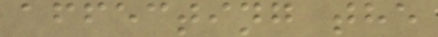affecting the
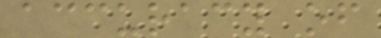accuracy of
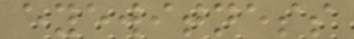eyewitness
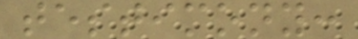testimony:
